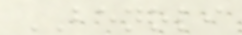BENOLI
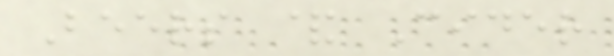Beers & Cider
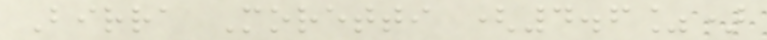Birra Moretti (4.6%)
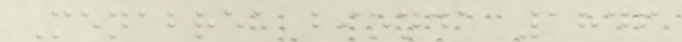Menabrea bionda 1846
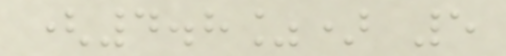(4.8%) 5
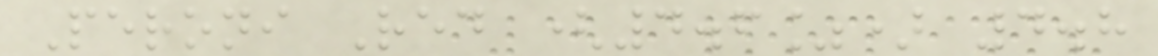Peroni Red (4.6%) 4.8
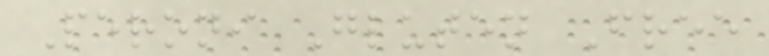Peroni Gluten Free
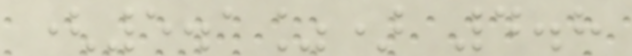(5.1%) 4.8
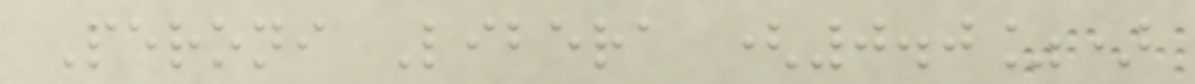Peroni Libera (0.0%)
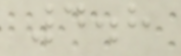4.8
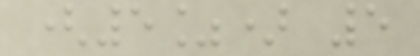(5%) 5
